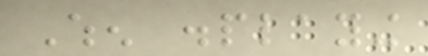When displaying
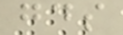goods
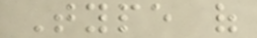Type of
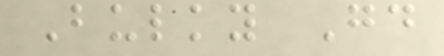Bulky Good
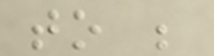to be
